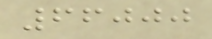66000
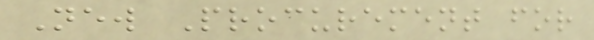New Procurement for
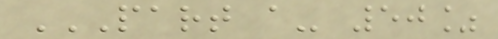PART A- 50%
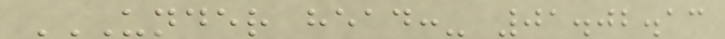UNDER HEAD:- 01.02.13
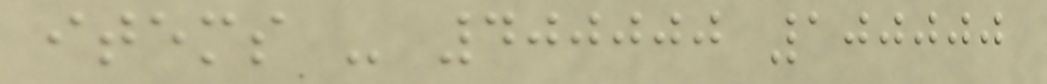items - 400000 100000
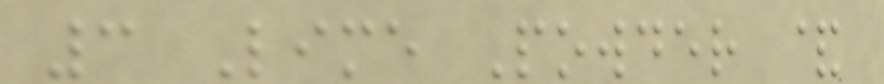3 Lime Powder &
